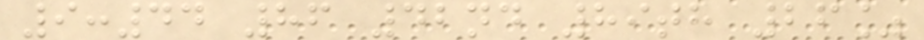9:44 86 42nd 89th 26%
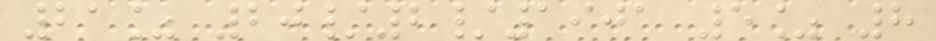21% 20/2/1901 5% 8
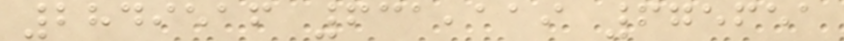2849516 631,119 675651
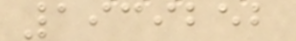1939252
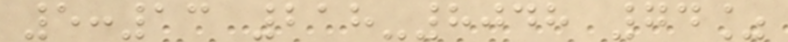5:13 218-8048 74%
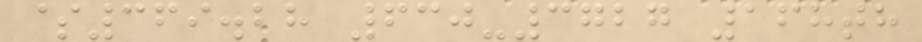$369.28 630-3727 168th
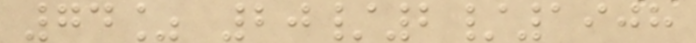74% 20/2/1908
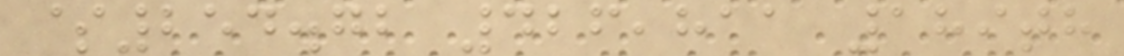$254.72 426,811 189th
